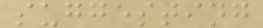suggesting
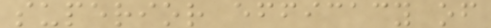superior efficacy of
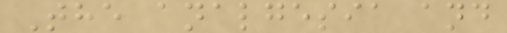The analgesia and
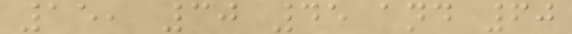15, 30 45 and 60
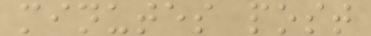minutes post
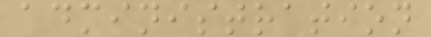administration
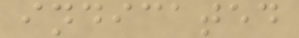indicated
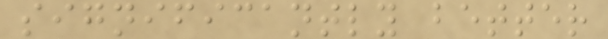significantly better
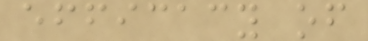efficacy of
